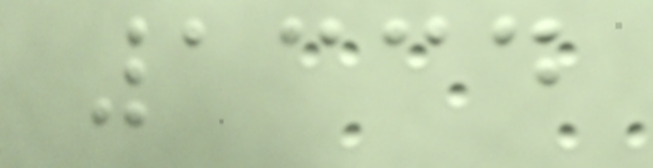1334
